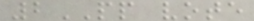2PP vote
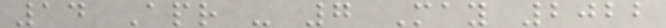14 Apr - 7 May 2022
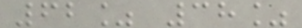62% 38%
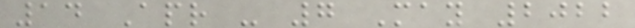14 Apr - 7 May 2022
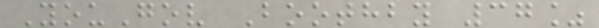YouGov Boothby 37%
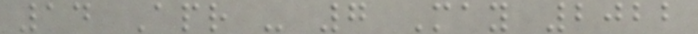14 Apr - 7 May 2022
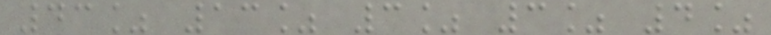43% 13% 3% 3% 4%
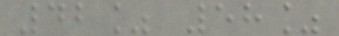42% 58%
